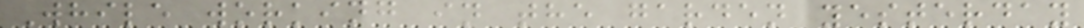While working in the garden yesterday
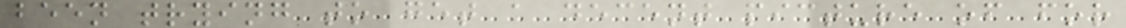been trying to get a decent picture of for
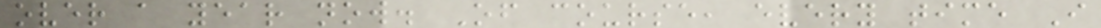over a year now. Of course, every time I
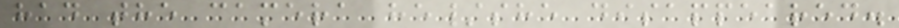had the camera he/she disappeared.
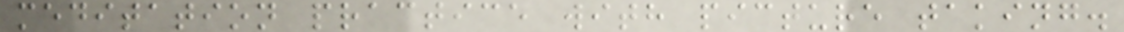meditation practice with picture taking.
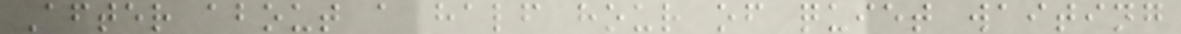After about a half hour of quiet waiting
